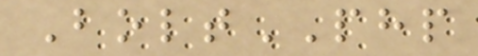BoltPHP
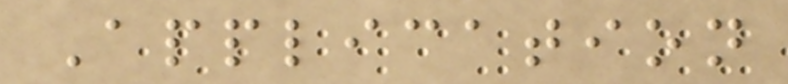Application
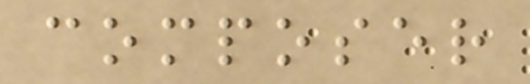composer
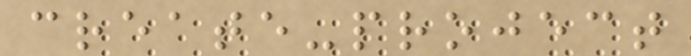create-project
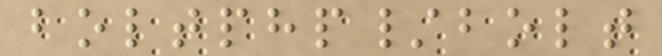boltphp/bolt
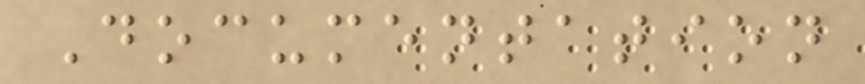Documentation
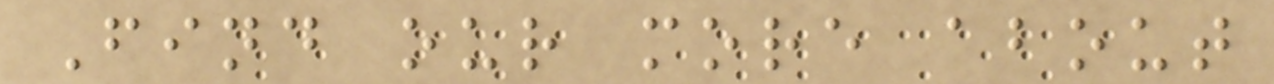Find our more about
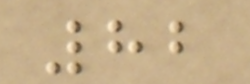82
